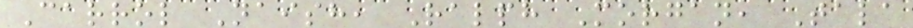Carrol Naish, Ralph Morgan, Tala
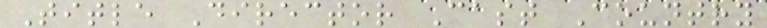Title Director Cast Country
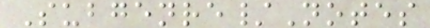Subgenre/Notes
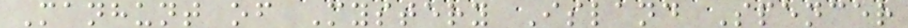Manhunt of Mystery Island Spencer
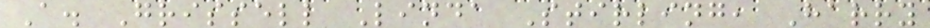A. Grissell Linda Stirling, Harry
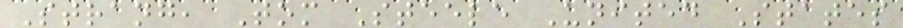Strang, Tom Steele United States
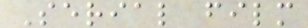Serial film
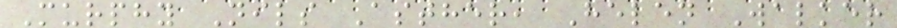Murphy Nils Asther, Helen Walker
